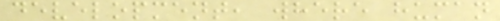development, where human
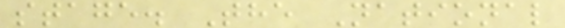stage. The National
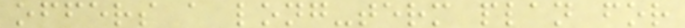offers a long-term plan for
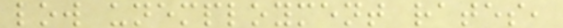low unemployment rates,
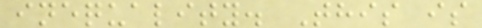inequality. This is
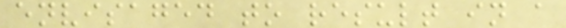envisaged to result in a
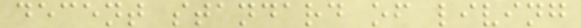decent standard of living
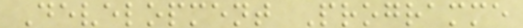Development Programme
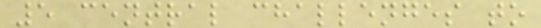5 central challenges to
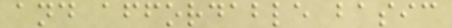and affordable basic
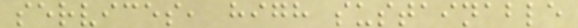services, high sustainable
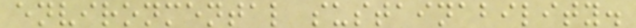environmental sustainability.
